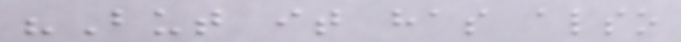"But it has also
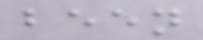been
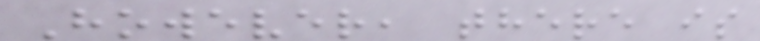However, there is
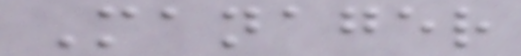Manager
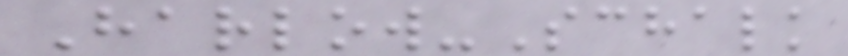Harlow-Schalk
